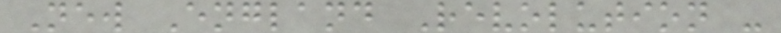New England Revolution -
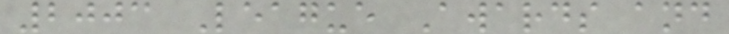2003 League Awards and
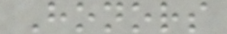Honors
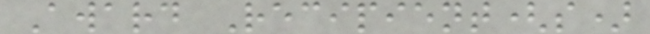Award Recipient(s)
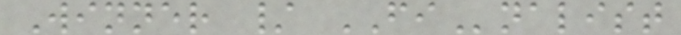Winner / FInalist
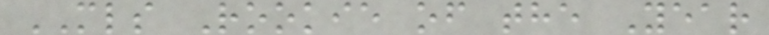MLS Rookie of the Year
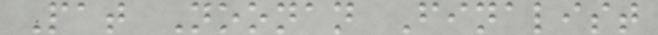Pat Noonan Finalist
